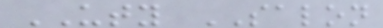UTY SALON
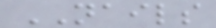NAILS
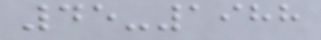45-1988
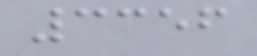3356
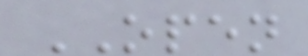OPEN
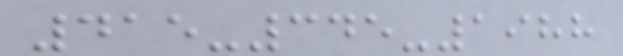415-345-1988
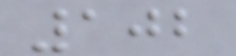102
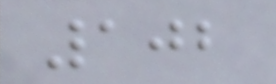102
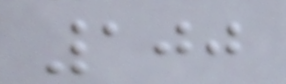100
